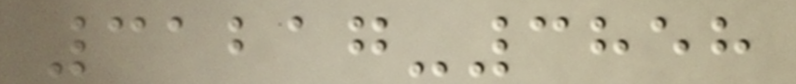31217-3858
